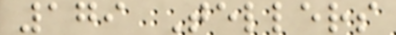179 Tellers
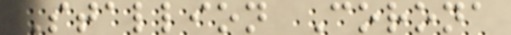Stallion Corona
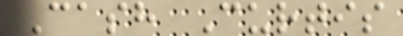Cash Curtis
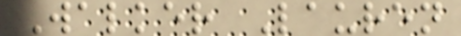Walker Lauren
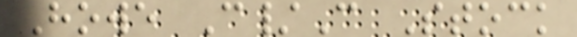Howe C/C Stock
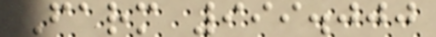Farm 999.000
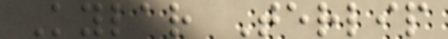Kylar Terlip
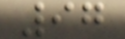97
